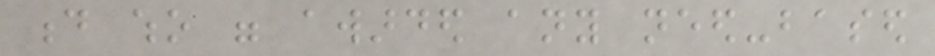d who were awarded any need-based
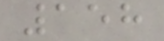158
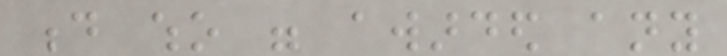d who were awarded any
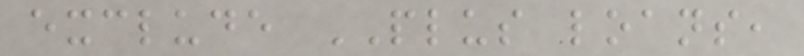exclude PLUS loans,
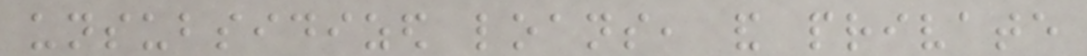unsubsidized loans, and private
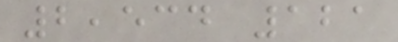2,534 121
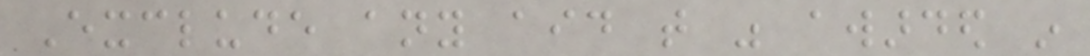Exclude any aid that was awarded in
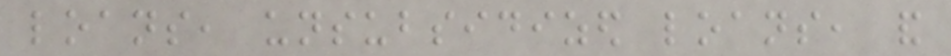loans, unsubsidized loans, and
